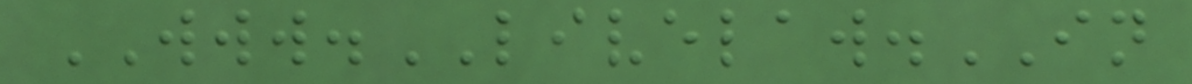WWW.LIVELAW.IN
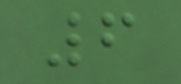6
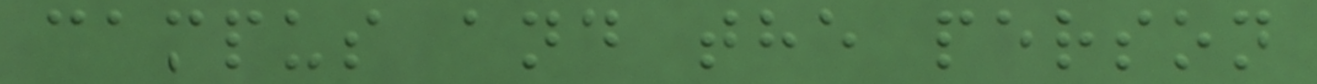campus and the person
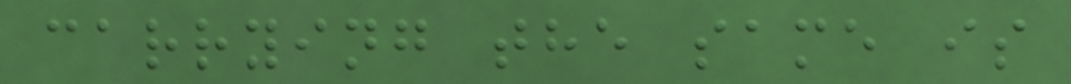carrying the same is
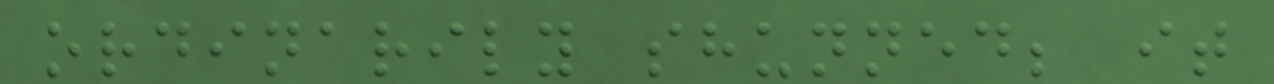ordinarily shunned; it
